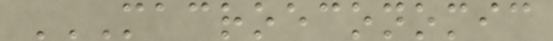MACROECONOMIC
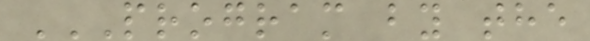PROGRAM BY THE
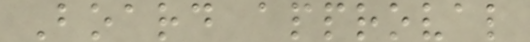Board approval
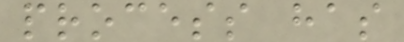process has
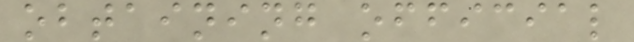obtaining official
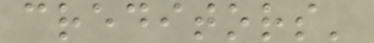creditors'
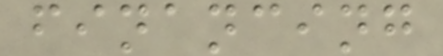financing
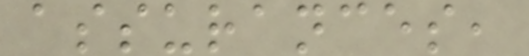assurances,
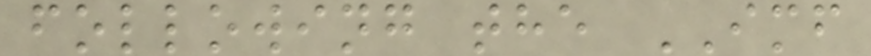following the IMF
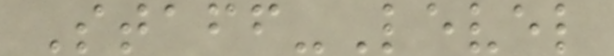Staff-Level
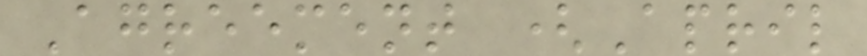Agreement (April
